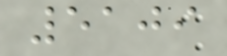5109
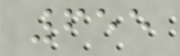655
